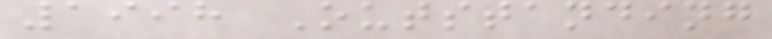1998 Outstanding
